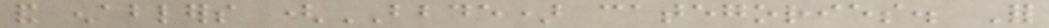and enablers (BBDE) categories. For
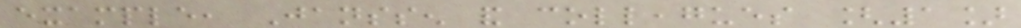example, Janssen and colleagues [1]
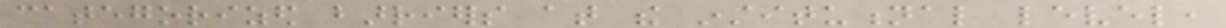categorized barriers at the institutional level,
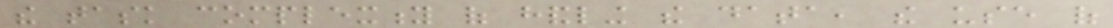the task complexity of handling the data, the use of
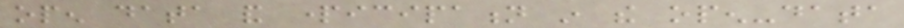open data and participation in the open-data
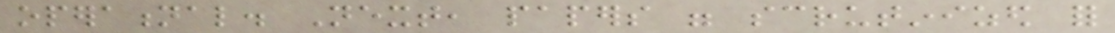operational. Next, papers were scrutinized for
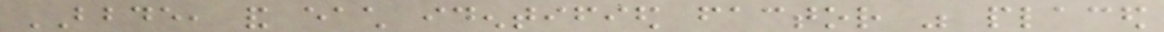BBDE, and each identified factor was placed
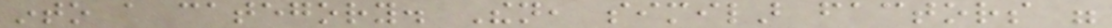into a category. Then, similar factors were
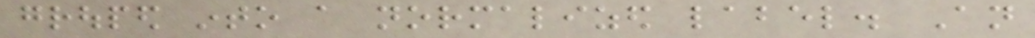grouped into a normalized label. An
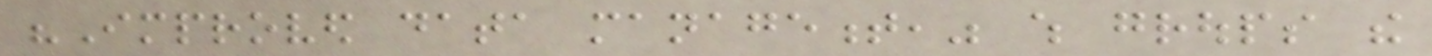"Improved data management," which groups the
